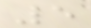5
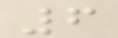6
